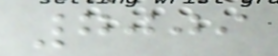7009
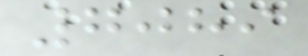7089
